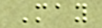May
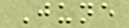June
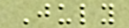July
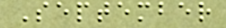September
